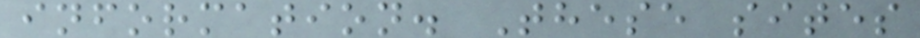information. These sites
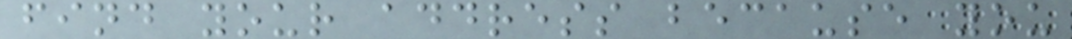find your address because you
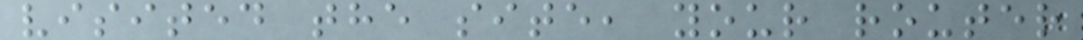visited the site, your router
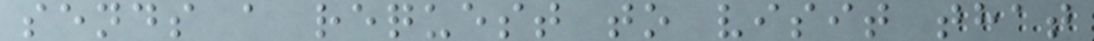sends a request to visit that
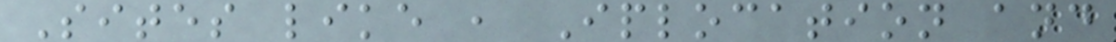Sites like , Iplocation and
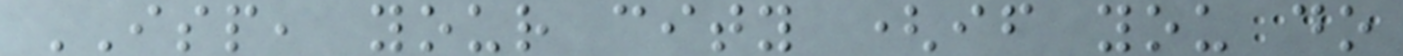ISP, your city (if you do
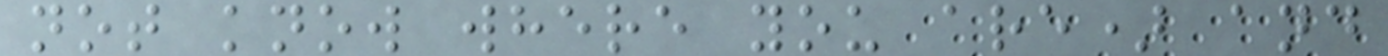not know where you are) and
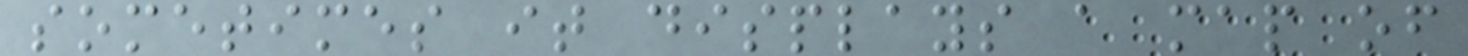sometimes it displays a map of
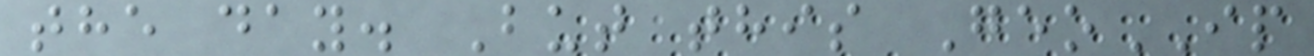the day. But this GeoIP
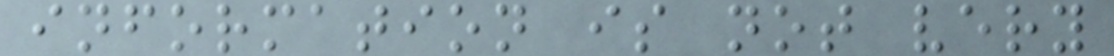information is not very
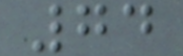74
